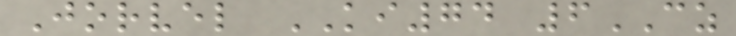Jorvel KI74 6CZ
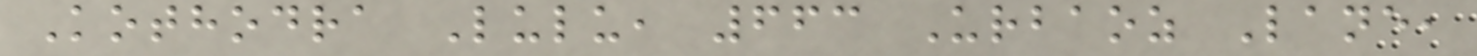Kothodra Lulu, 663 Urbaoz Lane,
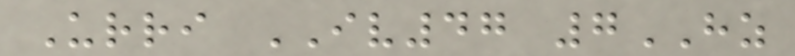Urri IV47 7HZ
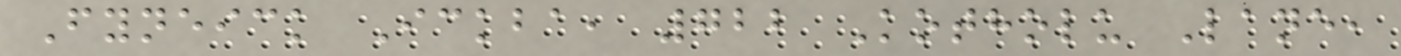Fyneick Ickba, 722 Kotholu Lane,
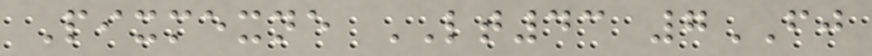Pixmexne LT43 7FJ
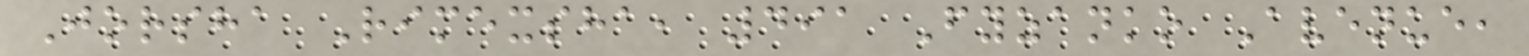Jorsha Rimexsha, 491 Fyzanko Avenue,
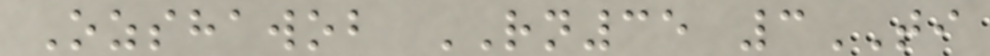Ozshawob RN35 3TI
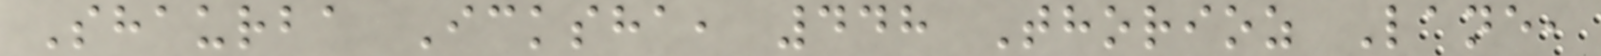Shaurba Icksha, 448 Thorioz Lane,
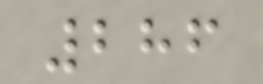286
